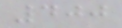400
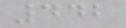442
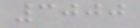3000
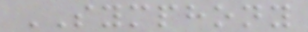SYMPHONY
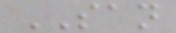SAN
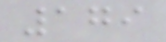179
